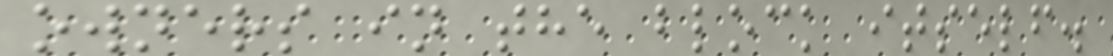owners in the block itself.
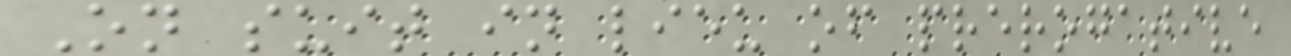On suit in lieu of prerogative
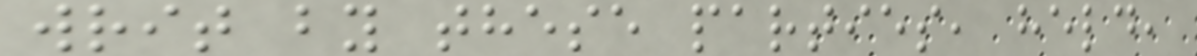writ by these parties, held,
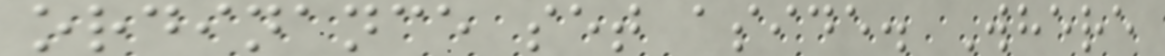ordinance set aside. Where
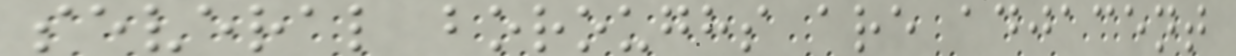several boroughs are adjacent
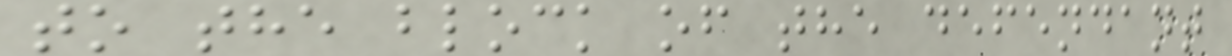to the block of the defendant
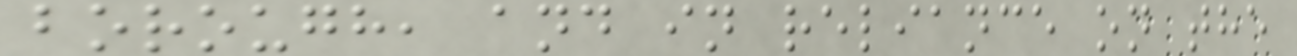borough, and in reliance on the
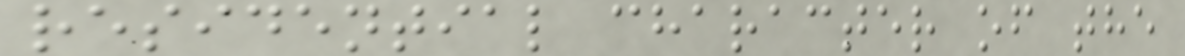residential character of the
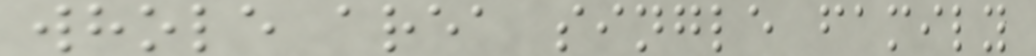whole area single family
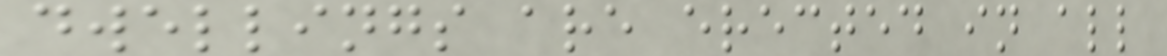dwellings are erected in all
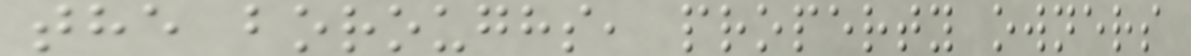the boroughs, property owners
